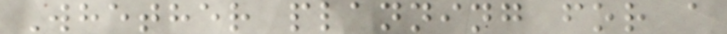Whether planning for a
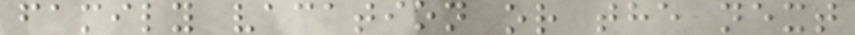family vacation or the next
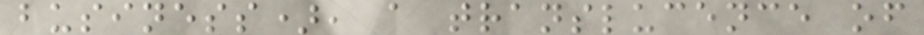business), a translucence of
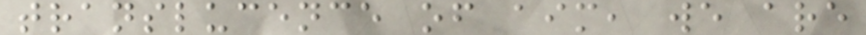translucence of aim, we are
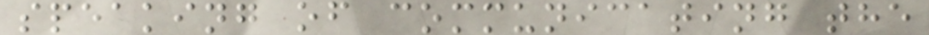speaking of communicating the
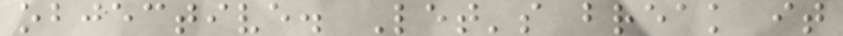objective. Let's break it
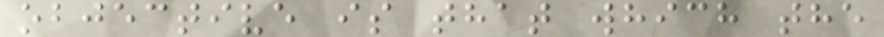objective is that which the
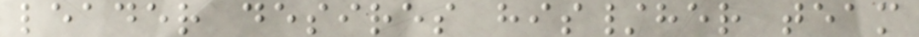leader desires his/her team
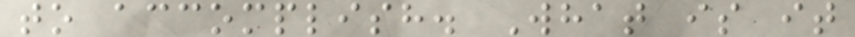to accomplish. What is it
